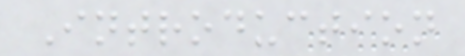Introduction
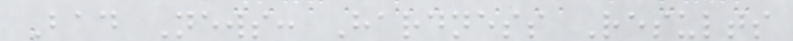Bad News: Hardness Results
